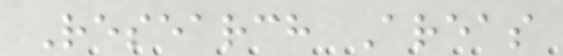Research Areas
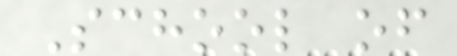School of
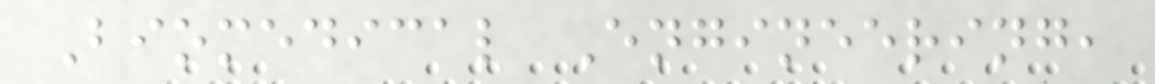Biomedical Engineering,
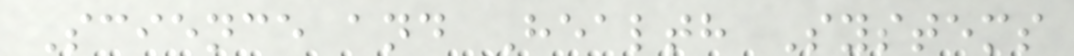Science and Health Systems
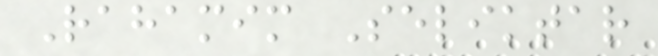Rahamim Seliktar
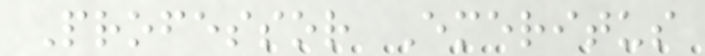Professor Emeritus
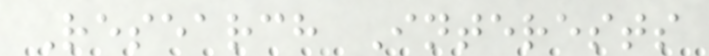Research Interests
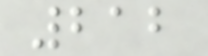212
